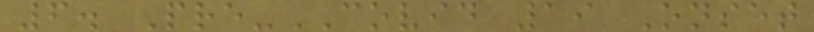6. Pre-COVID 19 Onset
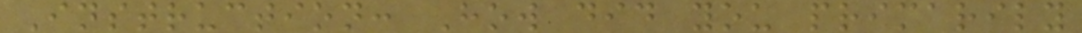Instruction: How did you primarily
